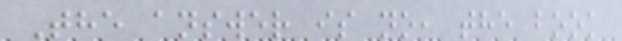The answer is no, the book
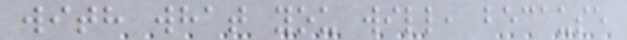with what you will, because
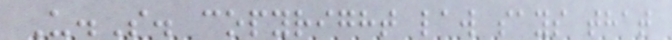U.S. copyright law says that
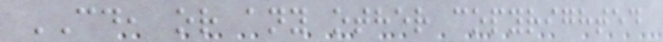CD, or any other copyrighted
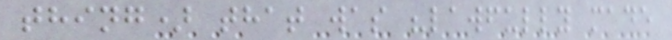thing) that was "lawfully made
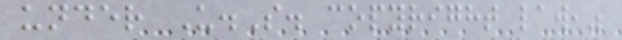under U.S. copyright law,"
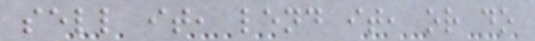sell it, lend it, or do
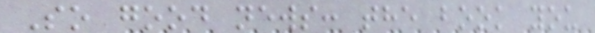So good news: the book you
